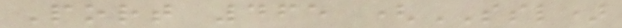Port 465 (SSL)
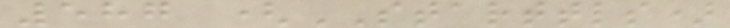587 (STARTTLS)
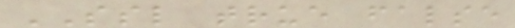SSL true false
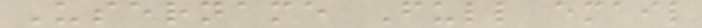Username Full email
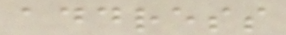address
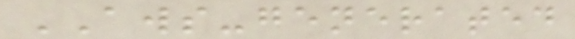AWS-generated
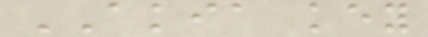AKIA key
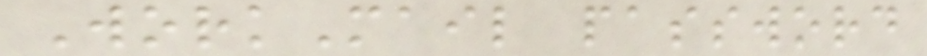WorkMail password
